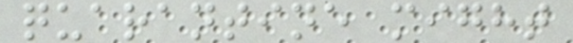quarantine might
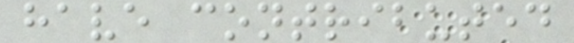have contributed
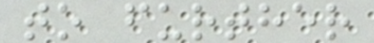to further
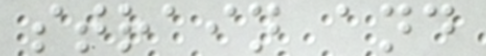strain and
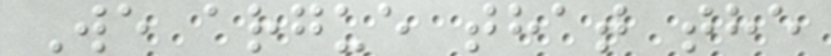We argue that the
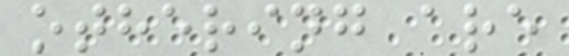othering are
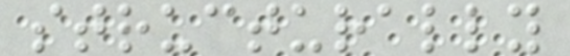structurally
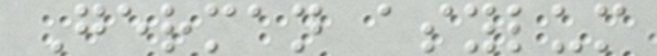German asylum
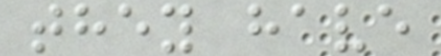they have
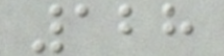128
